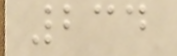234
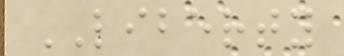LIBERTY
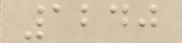1240
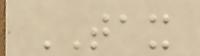TAX
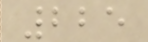225
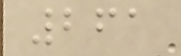261
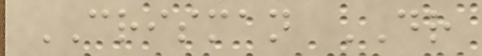CRISMAN DR
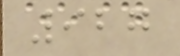927
